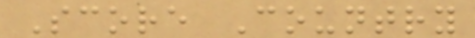Score Country
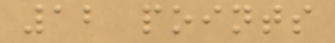12 points
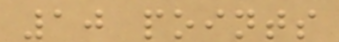10 points
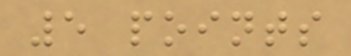5 points
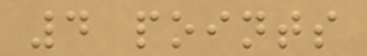4 points
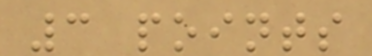3 points
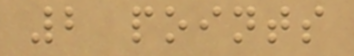2 points
